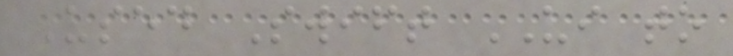Used Swift UI to
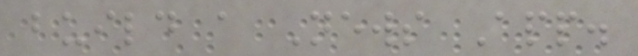build a News App.
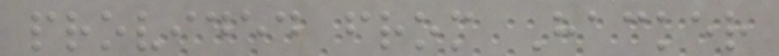provided from Hacker
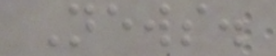News.
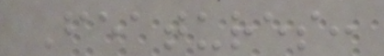Features:
